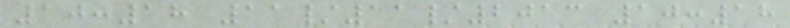10:18 11/11/2013 10:18
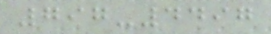797-4497
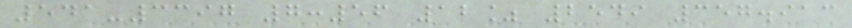541-3397 7:56 12% 2549 357.913
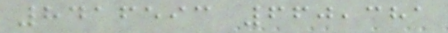8416593 660,381
